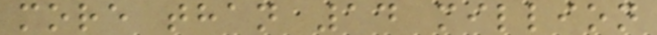more than 14 million
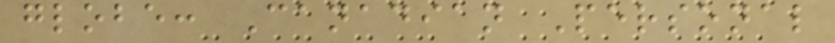globe: Canadian Personal
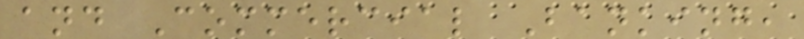and Commercial Banking,
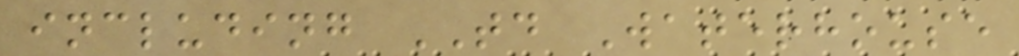including TD Waterhouse
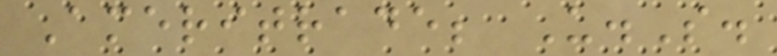Ameritrade; U.S.
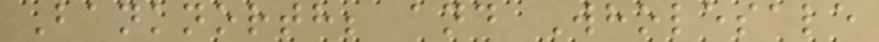Banknorth; and Wholesale
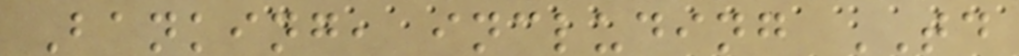Banking, including TD
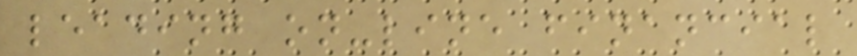leading on-line financial
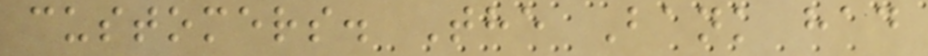customers. The Bank had
